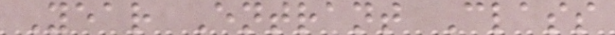Year Entrant Class
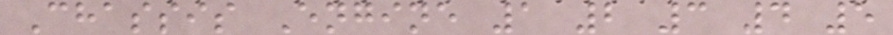Chassis Engine 1 2 3 4 5
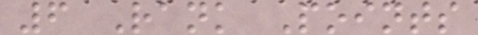6 Rank Points
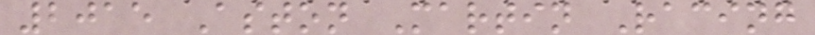2015 Aston Martin Racing
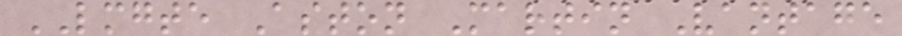LMGTE Aston Martin Vantage
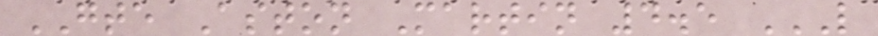GTE Aston Martin 4.5 L
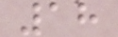18
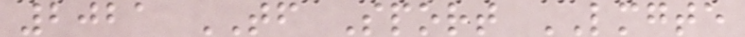2021 TF Sport LMGTE
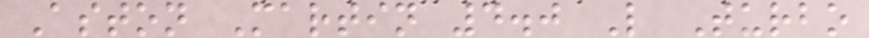Aston Martin 4.0 L Turbo
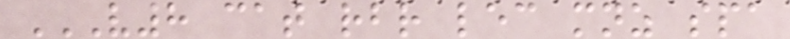V8 CAT RBR LEC MNZ SPA
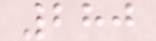280
